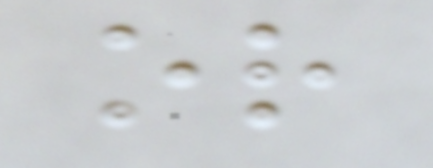or
